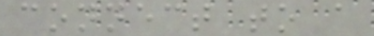connect to a
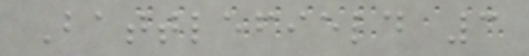Battlefield 3
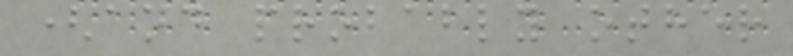(and probably other
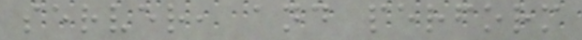server, and perform
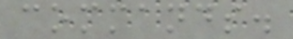commands.
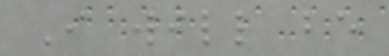I will be
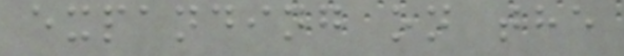expanding on the
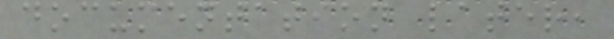documentation later,
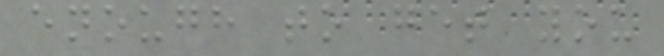enough to get you
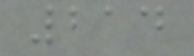214
